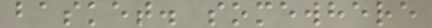basket. somewhere
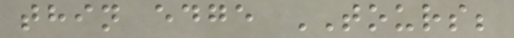thin edge TOURS;
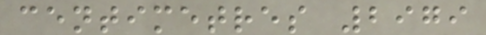centimetres 2979
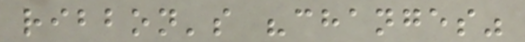ribbon's "changes"
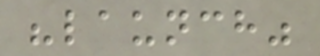"launch"
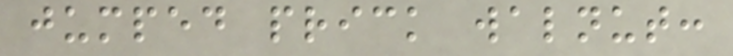jumped prick walnut:
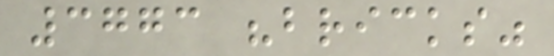3773 "bricks"
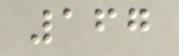167
